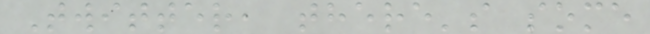Twitter, there's some
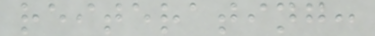reiterating:
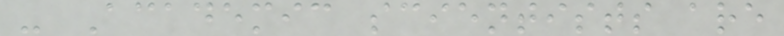- Academic scientists are
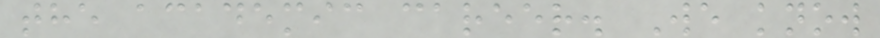the academic career. We know
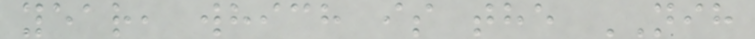year, which is the NIH
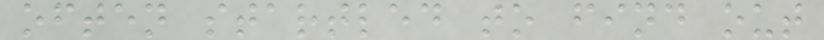often startled to find out
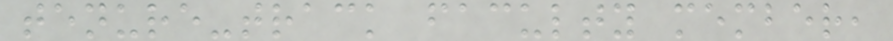tenure-track faculty member,
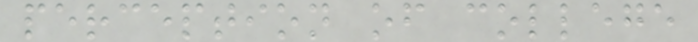perception of college
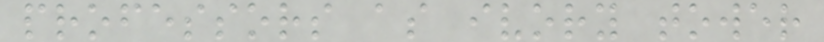professors as ivory tower
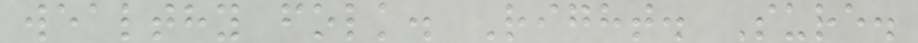wealthy folk. Right. Sure.
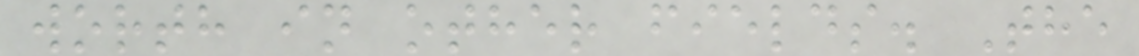worth in other fields. The
